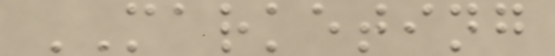MARKETING
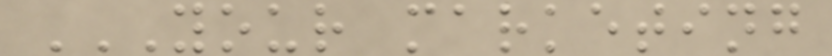YOUR MARKETING
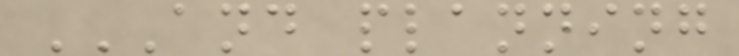AND PLANNING
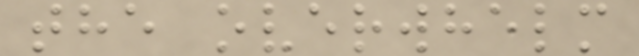the overwhelm
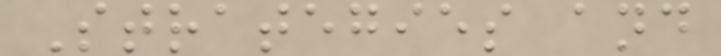Strategies and
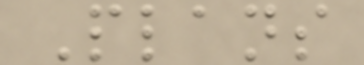Plans
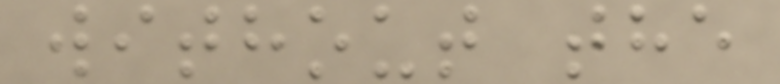without the
